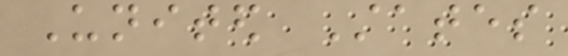United States
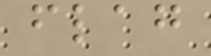flag
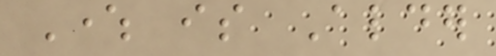Where is Alder
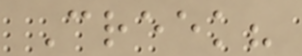Creek?
